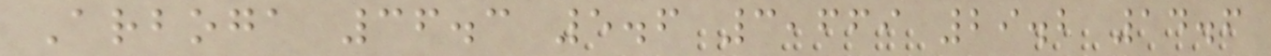Arboga 36.3 5.6 3,669 29.2 14.6
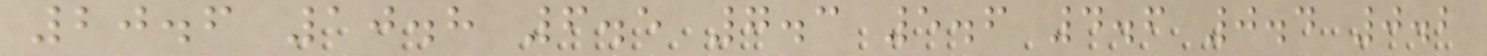20.6 10.8 6.5 7.3 5.6 4.6 0.4 0.2
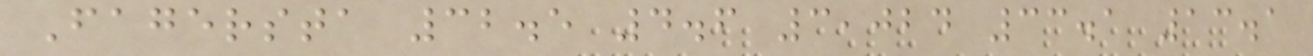Fagersta 32.5 4.6 3,024 33.1 13.1
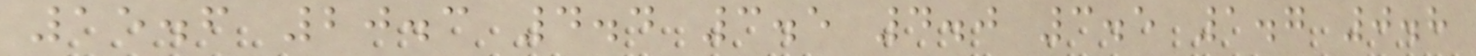15.6 20.3 4.4 3.5 4.0 3.5 1.7 0.8
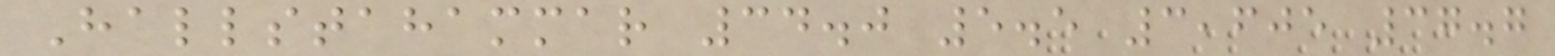Hallstahammar 34.0 5.5 3,605 37.7
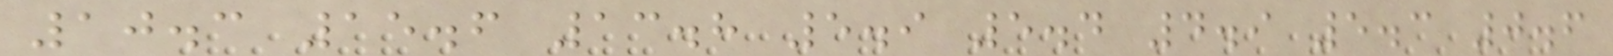10.3 15.6 13.8 5.9 5.4 4.9 5.3 0.6
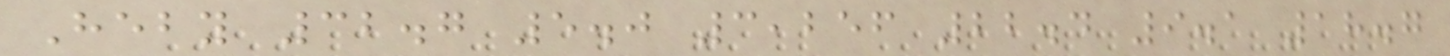Heby 32.7 5.0 3,256 22.4 9.1 18.7
